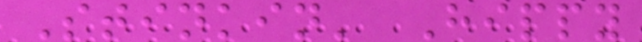Stinkin' Hippy
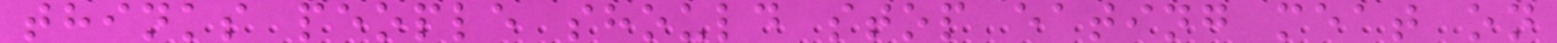thinks people should stop eating meat on
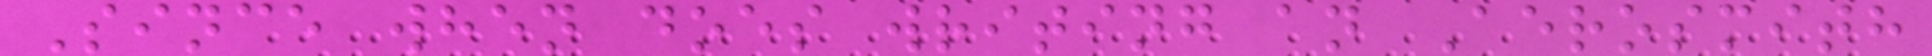Since when does writing an Aerosmith
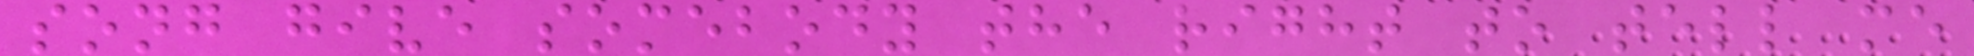song give somebody the right to tell me
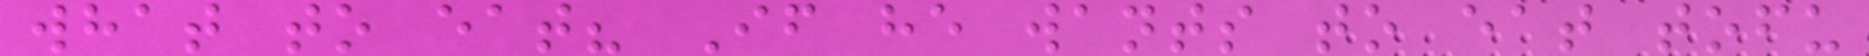what to eat? If he wants to eat tofu
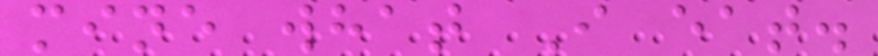mine what I eat.
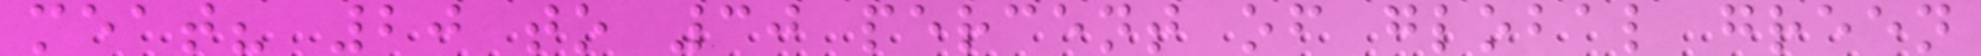meat? 20 to 30 percent of global green
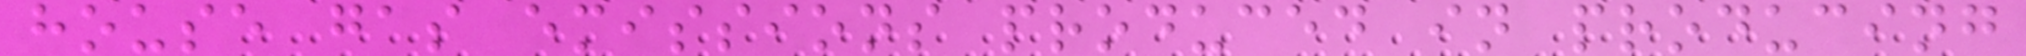house gas emissions produced in producing
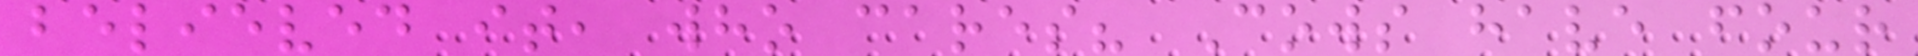believed it, who cares? Cows have four
